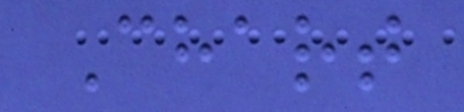Chart
